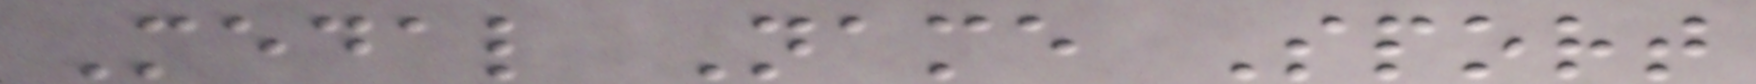Medal Name Sport
